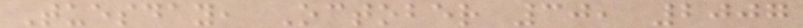Tuesday, October 30, 2007
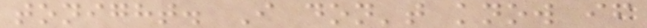tonight. I don't know if
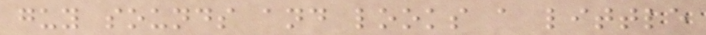guy sounds and looks a little
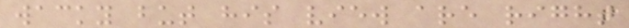wacky but his view are right
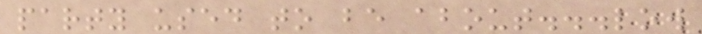party used to be about...low
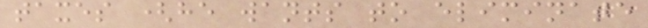taxes (he wants to eliminate
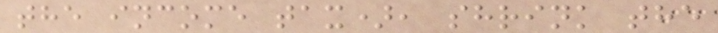the income tax), shrink the
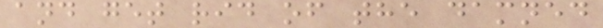and get rid of the damned
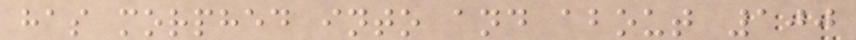has morphed into and about 100
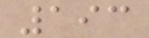193
